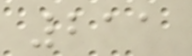211
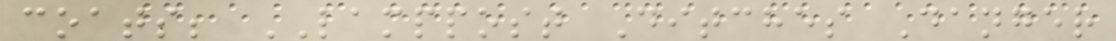coats; LAMPPOST Ditches Danger
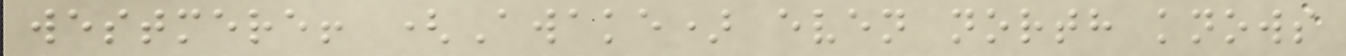westmere! (Awake) even north knows
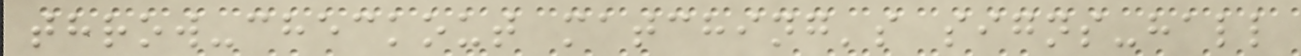throw-checkout matching's signs-hall
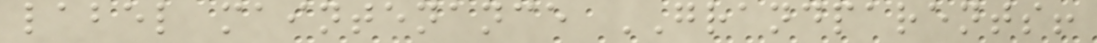label maintenance GRANDPARENTS!
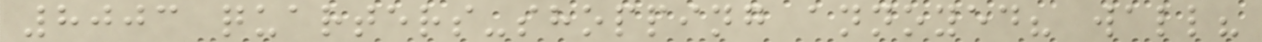8003 quarters-shopping annoyed? wall?
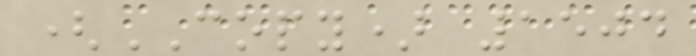(COPY) 1504
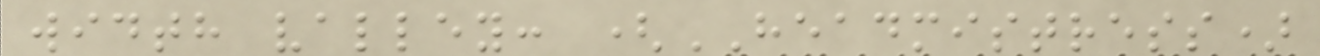width valley: (HEADMISTRESS)
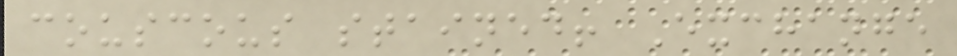couscous stained! Exchange
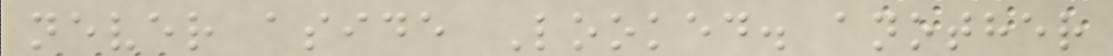never aside Looked. another
